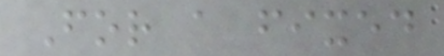For a fixed
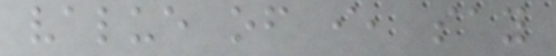value of i, say
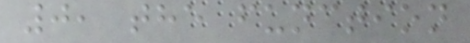0, the function
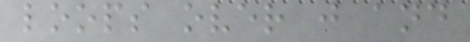loops over j and
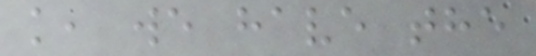k, we have the
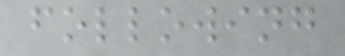following
